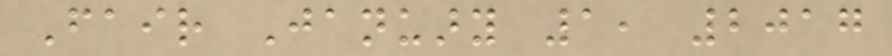Fair January 1, 2017
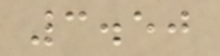3.50
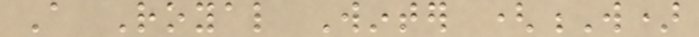A Royal Winter (W)
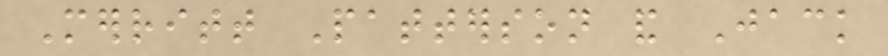Merritt Patterson and Jack
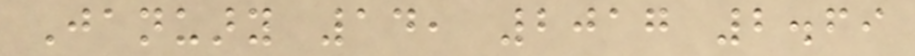January 14, 2017 2.69
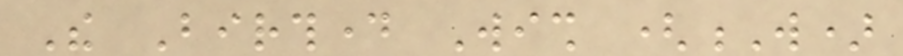The Birthday Wish (W)
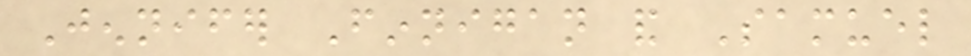Jennifer Finnigan and Samuel
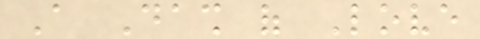A Dash of Love
